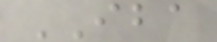IBA
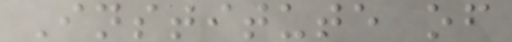Institute of
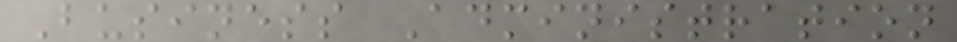Business Administration
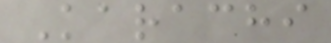Karachi
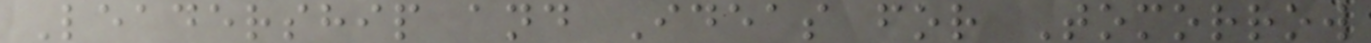Leadership and Ideas for Tomorrow
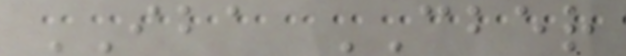IBA CBER
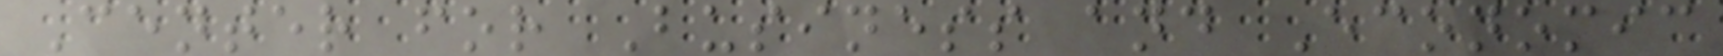Center for Business and Economic
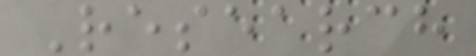Research
